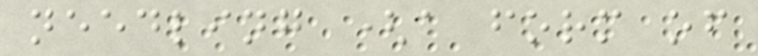needling (a form of
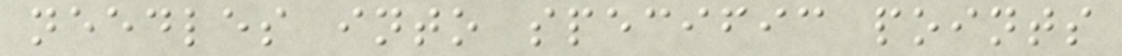needles into specific points
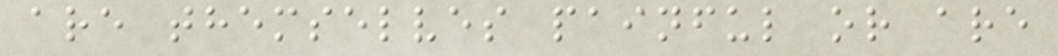are themselves painful or are
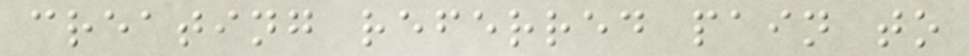creating referred pain to
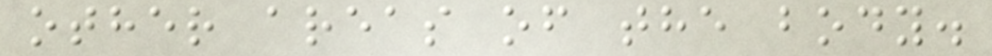other areas of the body.
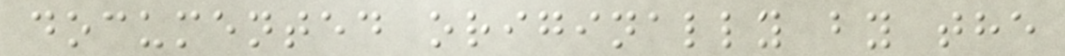documented originally by the
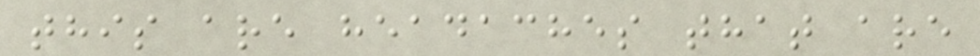this are headaches that are
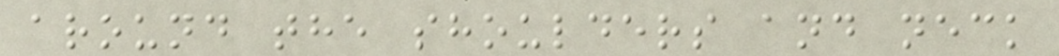around the shoulders and neck
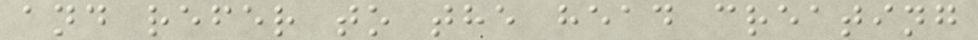and refer to the head creating
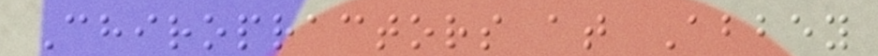Chiropractors at Abbey
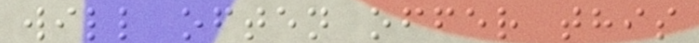will often offer this
